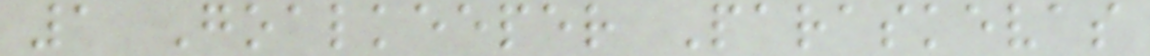1 Goalkeeper Paraskevas
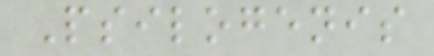Psilogenis
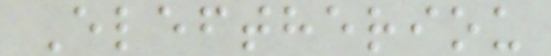Eleftheriou
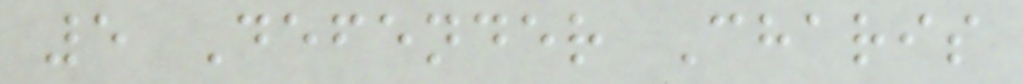5 Defender Charis
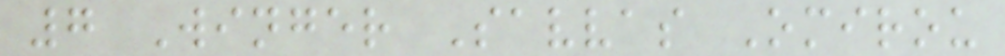7 Winger Savvas Omirou
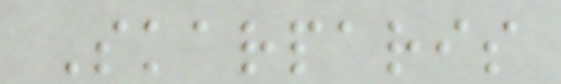Skarparis
